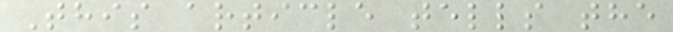This article tells the
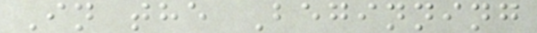In the Beginning
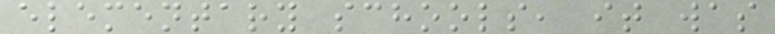elementary schools, it was
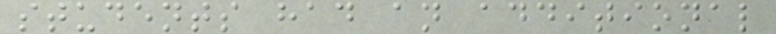students had an additional
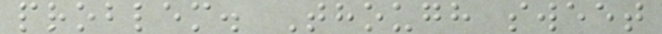problem. Though sweet
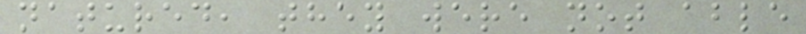natured, they were not able
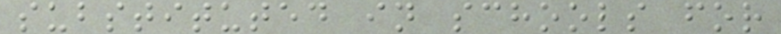substituted in schools for
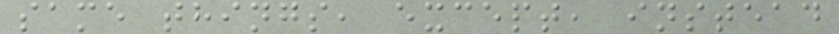same things, except, instead
